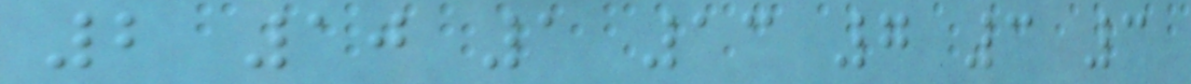2 10 1 13 7 3 3
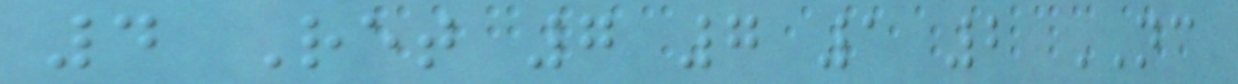4 Ret 7 7 1 2 NC
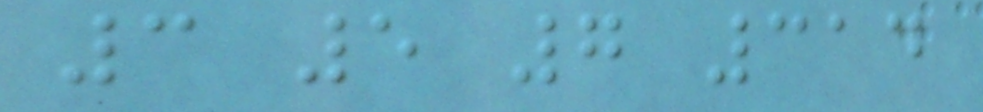3 5 7 314
